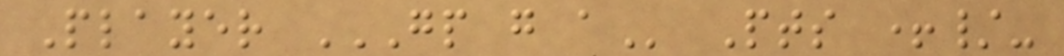Player GP G A Pts +/-
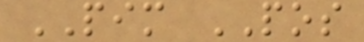PIM POS
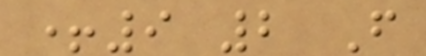+9 2 F
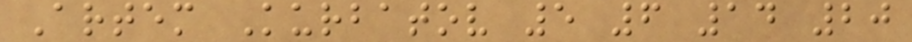Artem Kurbatov 5 6 14 20
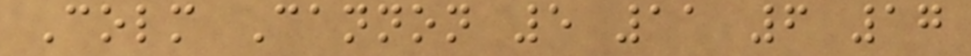Colm Cannon 5 11 6 17
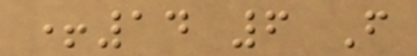+14 6 F
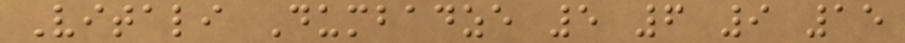Vitali Dumbadze 5 6 9 15
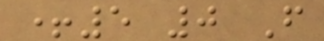+5 0 F
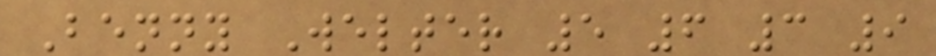Benny Welter 5 6 3 9
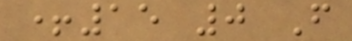+15 0 F
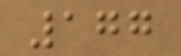177
